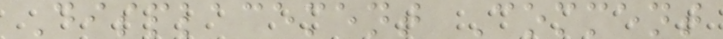Displacement Comment
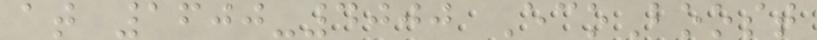at 1600-4000 EcoBoost
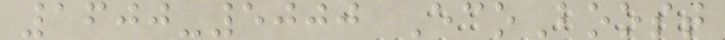1600-5000 EcoBoost
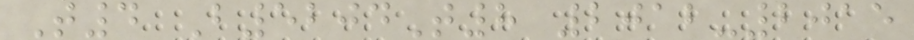T4 B5204T8 2012-2015
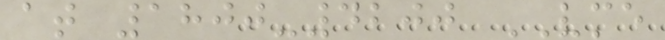at 1800-4200 VME
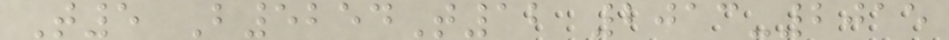T5 B5254T12 2013-2015
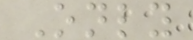Only
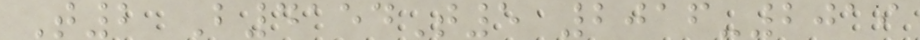T2 B4154T5 2016-2019
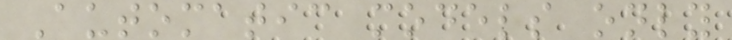Automatic models only
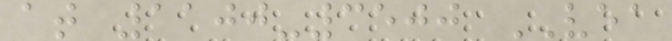at 1100-3500 VEA
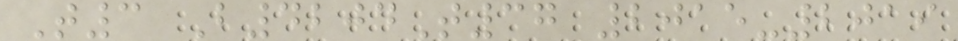T3 B4204T37 2015-2019
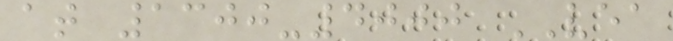at 1300-4000 VEA
